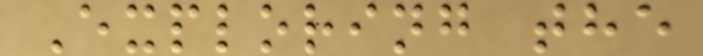Exploring the
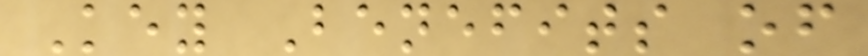Key Benefits of
